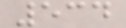534
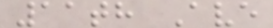11th Ave
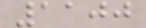1100
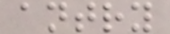antry
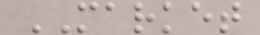MARKET
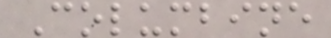Columbine
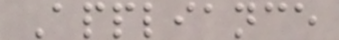Appliance
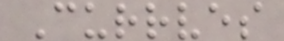Currves
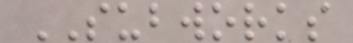SUBWORKS
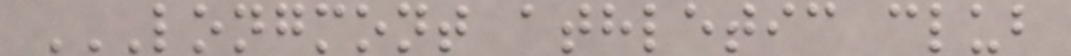LONGMONT ATHLETIC CLUB
